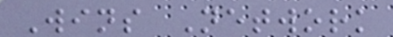Wins Network
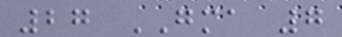27 GMA 7
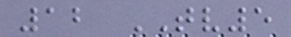12 TV5
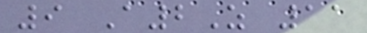9 A2Z 11
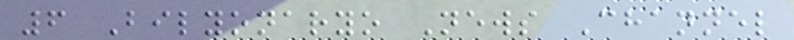6 Bilyonaryo News Channel
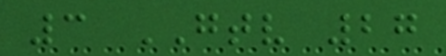3 GTV 27
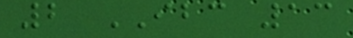2 IBC 13
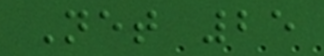Net 25
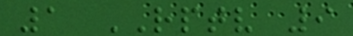1 RPTV 9
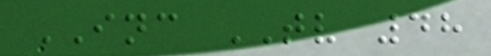INC TV 48
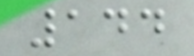144
